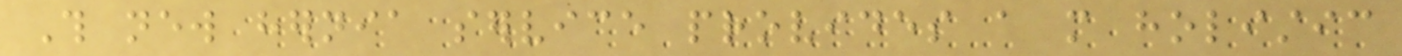This new hernia service provides a more holistic
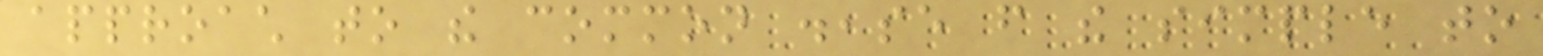approach to the common disease from the simple to
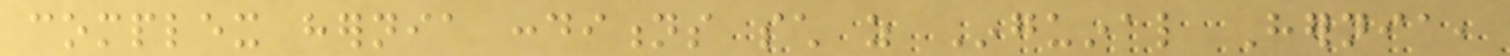complex hernia conditions such as Inguinal Hernia,
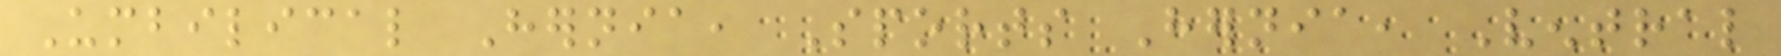Umbilical Hernia, Sports Hernia, Ventral
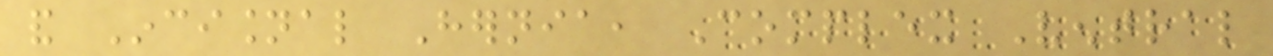and Incisional Hernia, Complex Ventral
